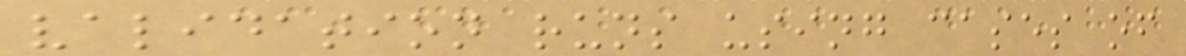validation runs using cases of
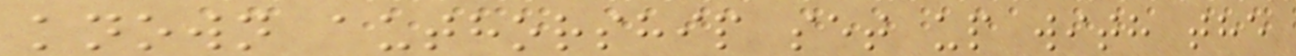known authorship set up with the
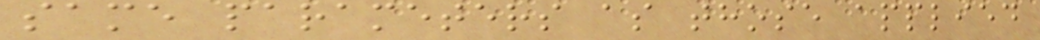same parameters as those applied
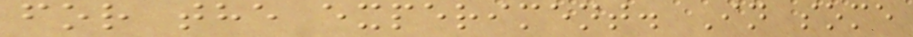for the experiment. In some
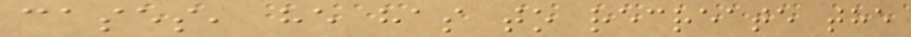cases, he has to recreate the
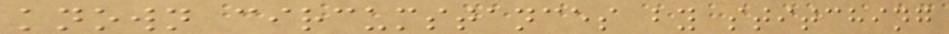known circumstances by stitching
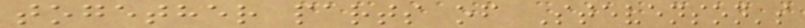together parts of Stevenson's
